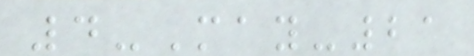4-May-21
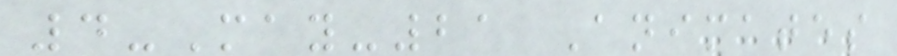4-May-21 Animates
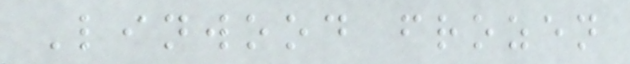Linwood frozen
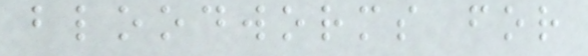bloodworms for
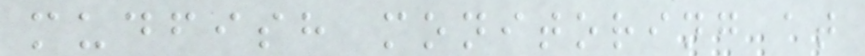mudfish monitoring at
